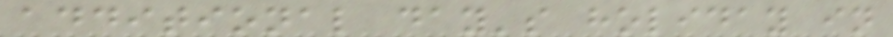additional day's holiday in
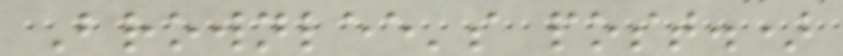Brownlee's post.)
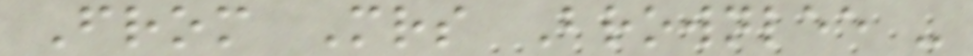From Mrs Brownlee -
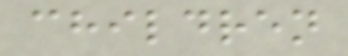children
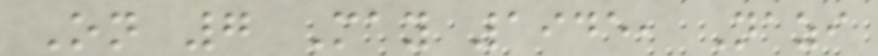On 7 May 1945, Nazi
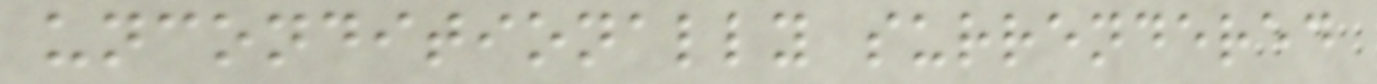unconditionally surrendered
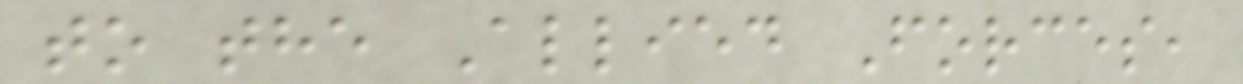to the Allied Forces,
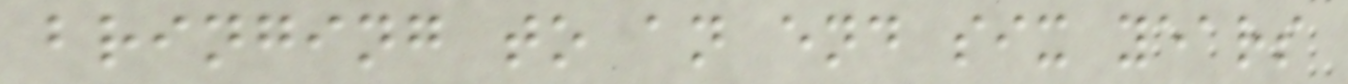bringing to an end six years
